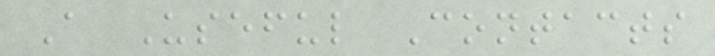A Useful Contacts
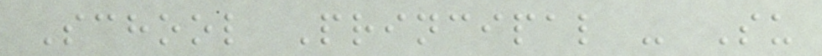School Principal - Su
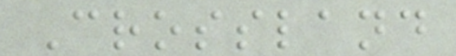Crossland
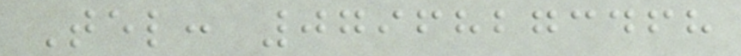Tel: 07968273468
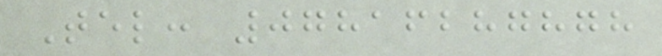Tel: 07816287878
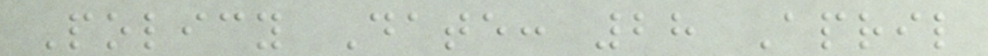Policy Date: 28 April
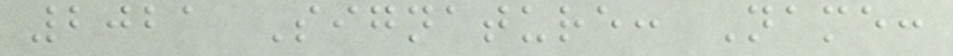2021 Signature: Name:
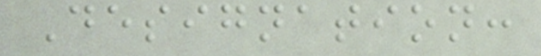Designation:
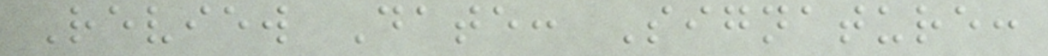Review Date: Signature:
